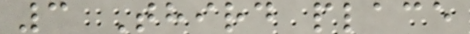3 Third place
